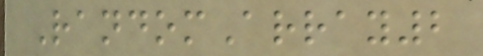RandomArray2
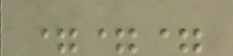===
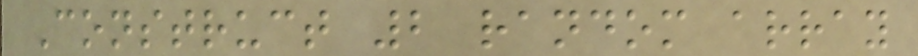Construct 2 random array
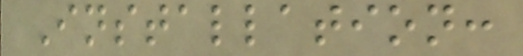Installation:
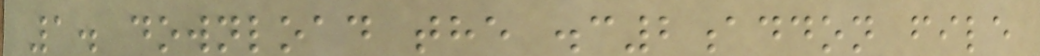1. download the .c2addon file
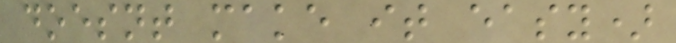doesnt make it easy)
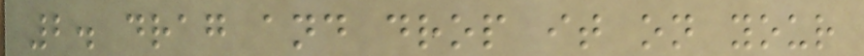2. drag and drop it on your
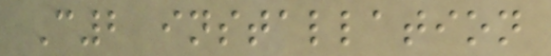C2 installation
